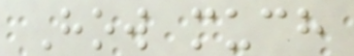How much
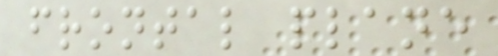frontal plane
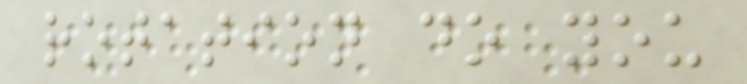rotation do you
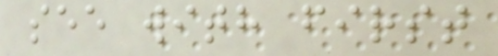see with first
